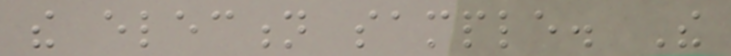the election sample. The
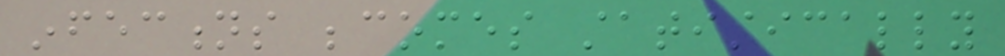infections becomes statistically
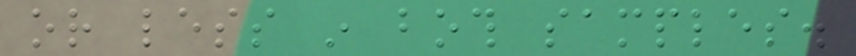or less in both samples.
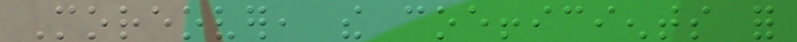Moreover, the coefficients for
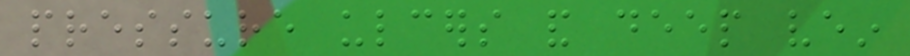pressure ulcers and deep vein
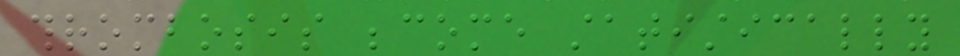thrombosis become statistically
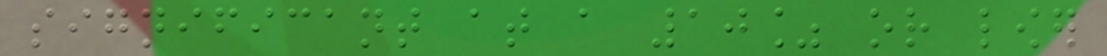significant at a 10% or lower
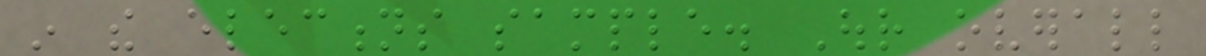in the elections sample. Our overall
